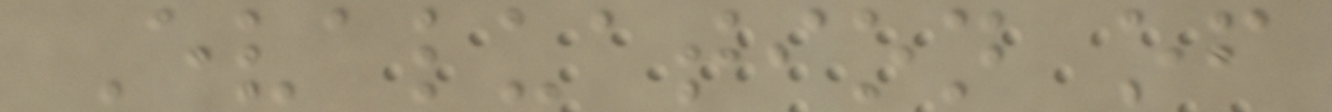Evaluation of
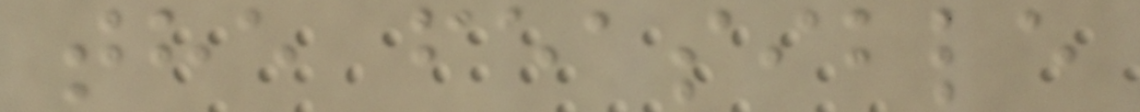the feasible
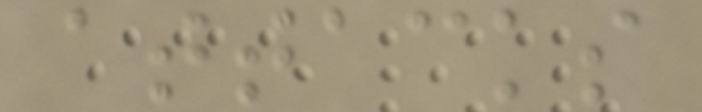attacks
